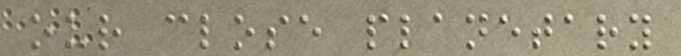our close planetary
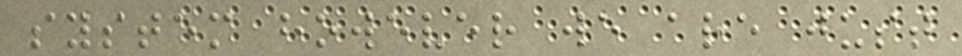system however we are just
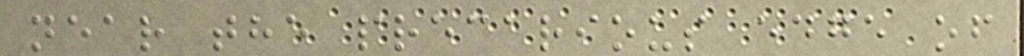near the precarious edge of
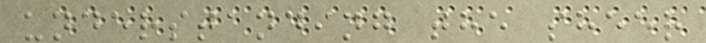understanding the sheer
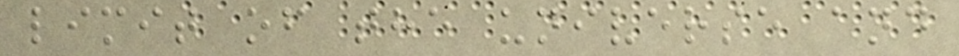limit of the universe and
